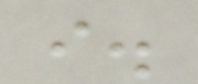i.
